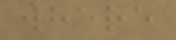where
